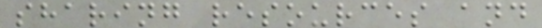sharing resources and
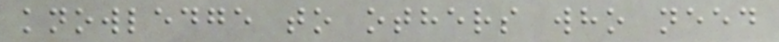knowledge to others who need
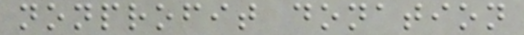nonprofit donation
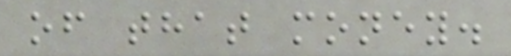of that money.
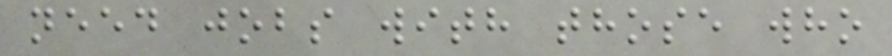need jobs with those who
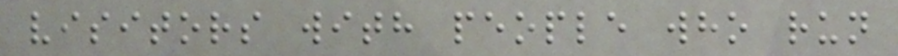visitors with people who run
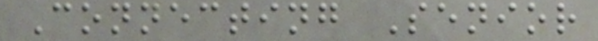Connecting Senior
